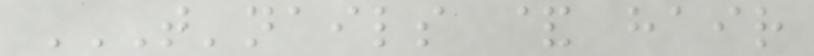T'NAILS & HAIR
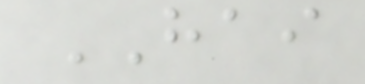HAI
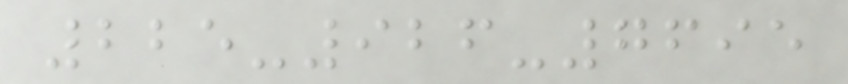225-926-7695
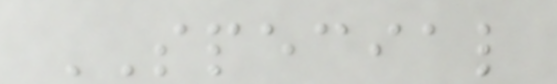SPECIAL
